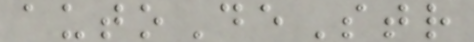autoDeStr
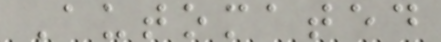Automated
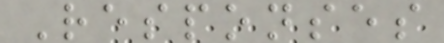Responses
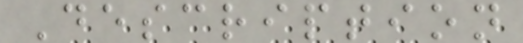Description
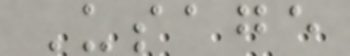Usage
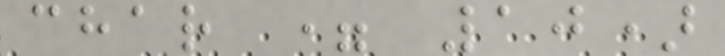char = 10)
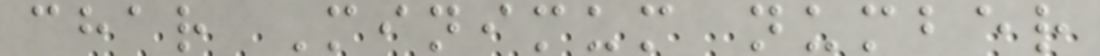char Minimum number
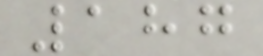187
